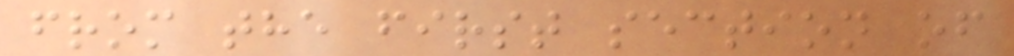from the first section of
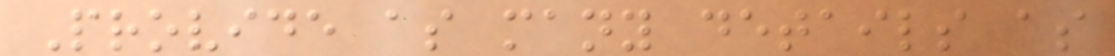Provide as many details as
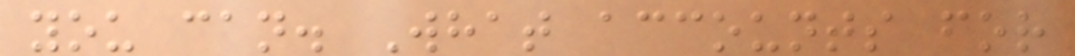you can. What accounts for
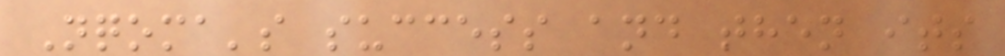Nqoma's success and then its
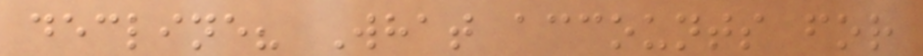decline? What accounts for
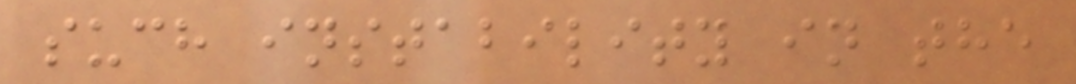such instability in the
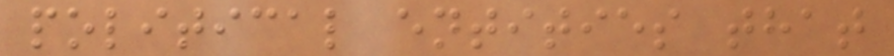political entities that
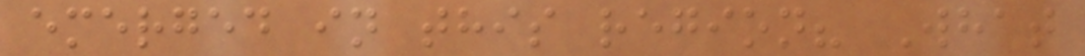emerged in this region? What
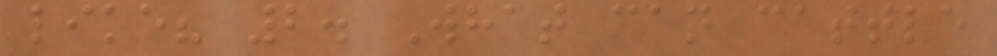like? 2. What can cattle
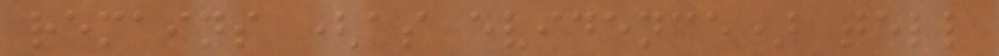remains (as evidence) tell
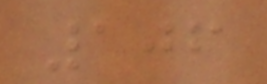106
